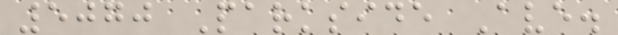5070 Parkside Ave.
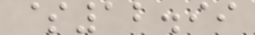$12.99
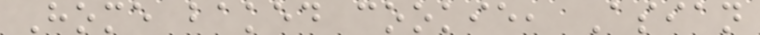Home baked cookie, Asian
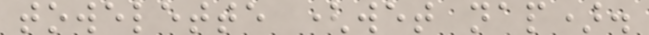towelette (wet nap).
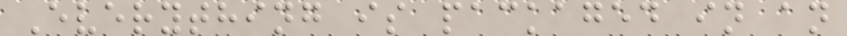Everything is packaged in an
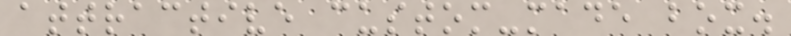attractive custom-made box.
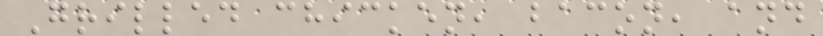Grilled chicken, bacon, and
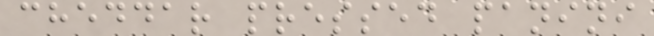cheddar pressed panini
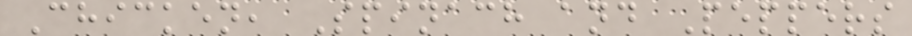Chicken, Spinach and Peppers
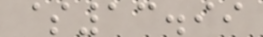$13.99
